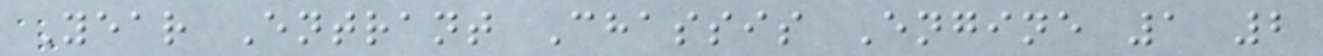Year Entrant Chassis Engine 1 2
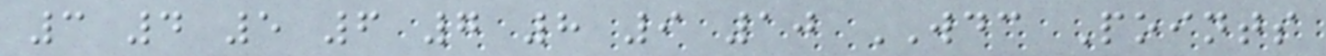3 4 5 6 7 8 9 10 WDC Points
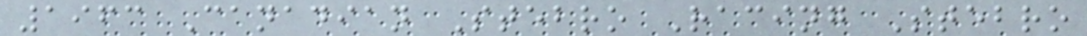1963 Canadian Stebro Racing Stebro
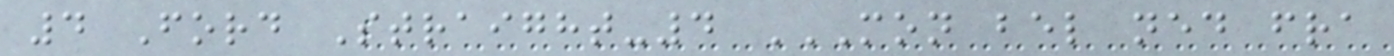4 Ford Straight-4 MON BEL NED FRA
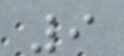9
